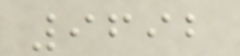9692
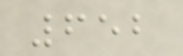652
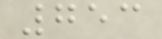753
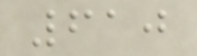610
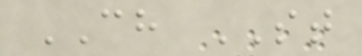CH ST
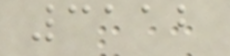3112
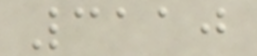3110
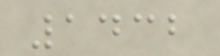1432
